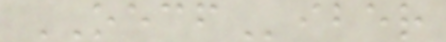OECFiber
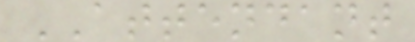ATTENDANT
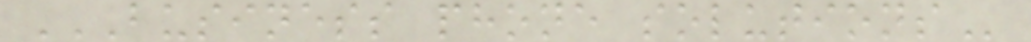BUSINESS PHONE SOLUTIONS
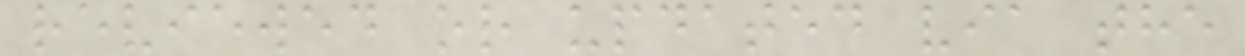reviewed or updated via the
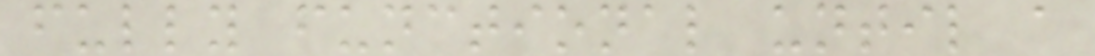fully functional until a
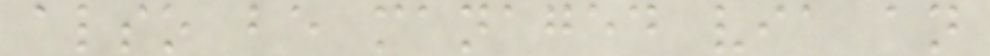also be managed via an
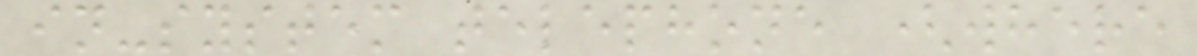in-system telephone (where
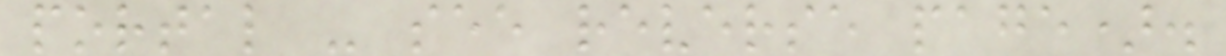portal - see reverse page).
